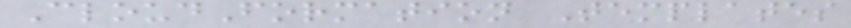CloudFormation Templates
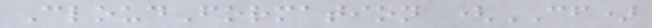CloudFormation (CF)
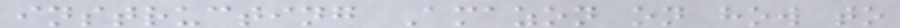instructing Amazon on how to
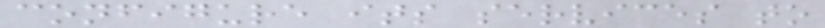configure its services to
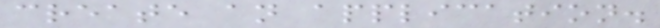create an application.
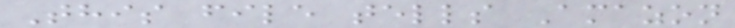This file tells Amazon
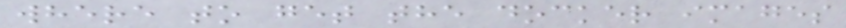where to get the docker images
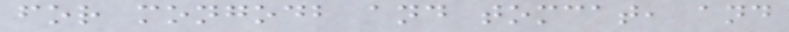for mongodb and tomcat, and
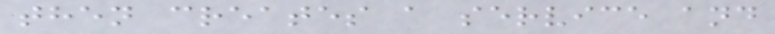then creates a service and
